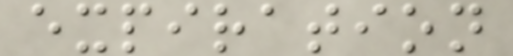expiration
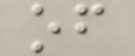of
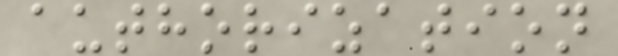authorization
